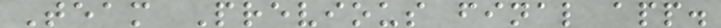Team Previous final app.
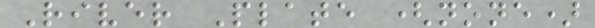River Plate (none)
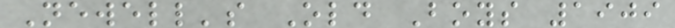Newell's Old Boys 1909
